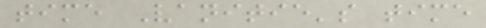time Vanitie's time
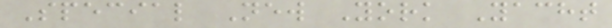Special New York Yacht
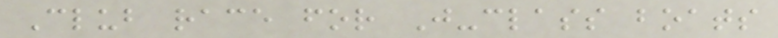Club race for J-class boats
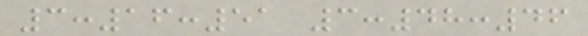3:16:51 3:48:46
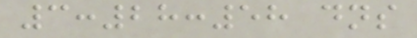3:28:58 dns
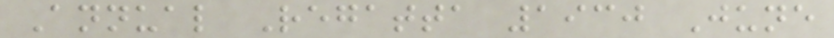Annual Regatta 1930 June
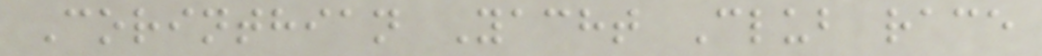Corinthian Yacht Club race
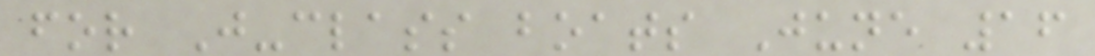for J-class boats June 16
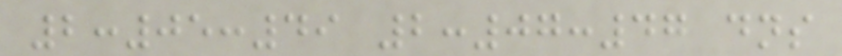2:05:49 2:07:47 dns
